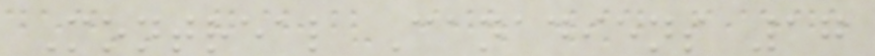Montreal Canadiens 17
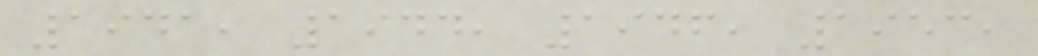1941, 1944, 1946, 1953,
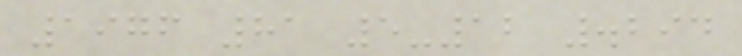1976 81 5-12 .294
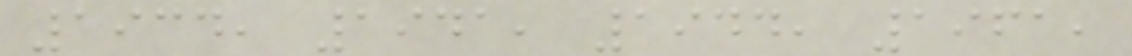1934, 1941, 1944, 1961,
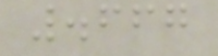.667
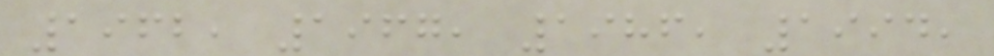1962, 1967, 1986, 1994,
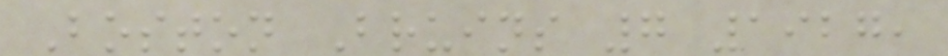Boston Bruins 7 1927,
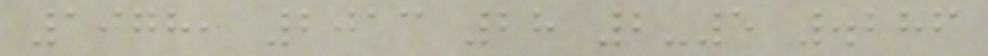1978, 2013 28 2-5 .286
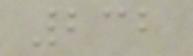232
